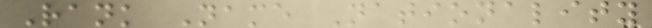Rank Name Nationality
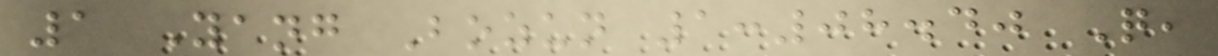1 Yang Bozun 1:08.40 Q,
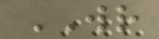WR
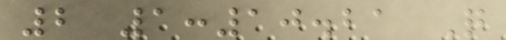2 1:10.21 Q
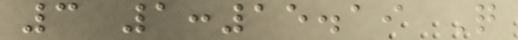3 1:15.19 Q
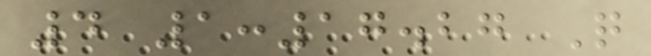4 1:17.27 Q
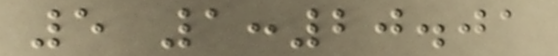5 1:20.01
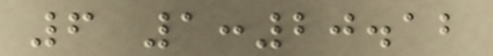6 1:20.12
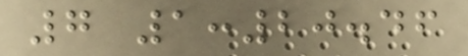7 1:20.46
